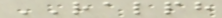RALPH
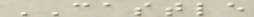CASTLE
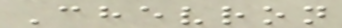Chevron
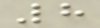8
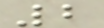2
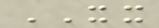XX
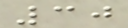30
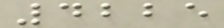4225
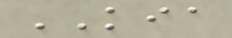KIA
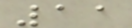11
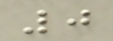0
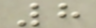8
